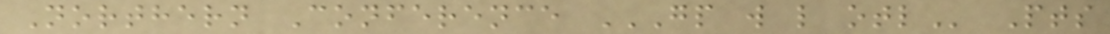Northern Conference GP W L OTL Pts
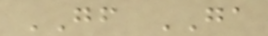GF GA
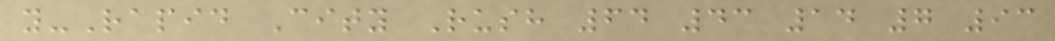y-Rapid City Rush 64 43 14 7 93
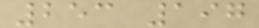253 197
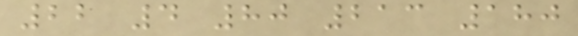22 4 80 213 180
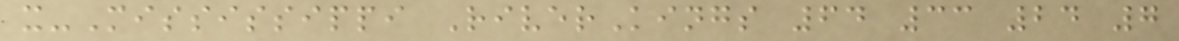x-Mississippi RiverKings 64 33 24 7
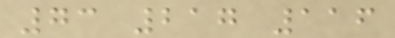73 217 116
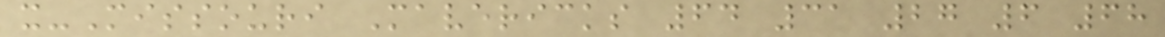x-Missouri Mavericks 64 31 27 6 68
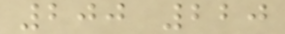200 220
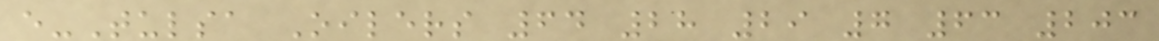e-Tulsa Oilers 64 28 29 7 63 203
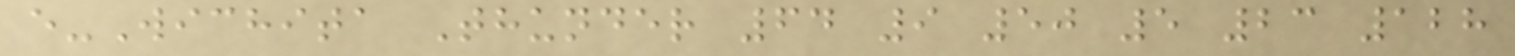e-Wichita Thunder 64 9 50 5 23 128
